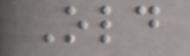Old
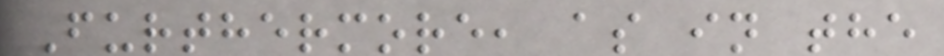Furthermore, as in the
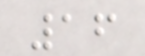16
